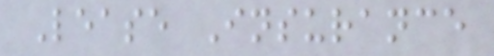Lease Insurance
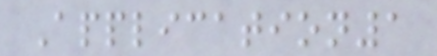Application1
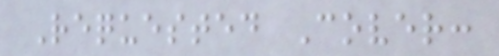Requested Cover:
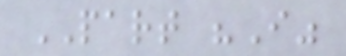PART "I"
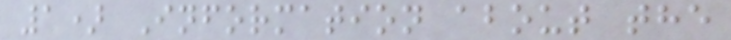1) Information about the
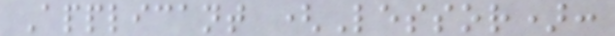Applicant (Lessor):
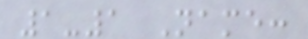1-1 Name:
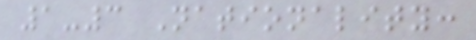1-3 Nationality:
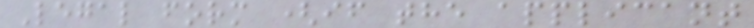Legal form (if the applicant
